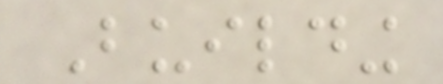Building
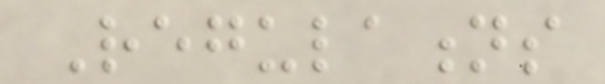Regulations
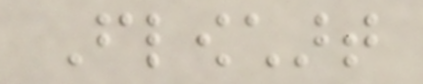Flowchart
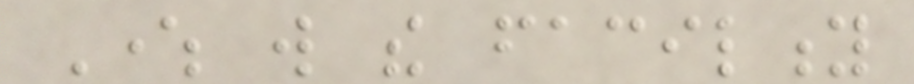Where will the facility
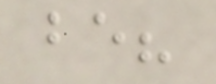be?
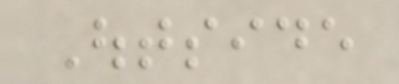Outside
